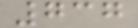737
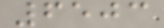6503
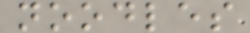noodles
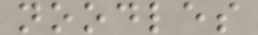noodles
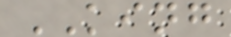KING
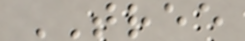TREE
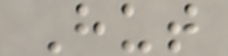Hut
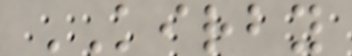KIRBY
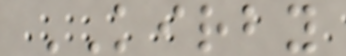KIRBY
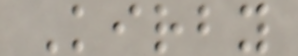Kirby
